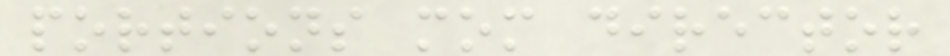portions mom director
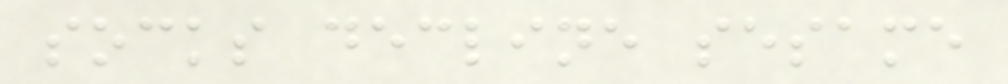socks decline sesame
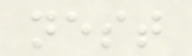nest
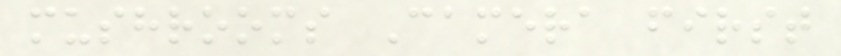mushrooms Camera first
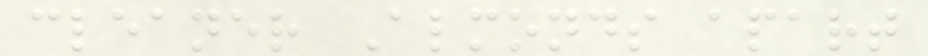cleaner Almonds apart
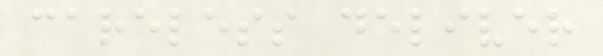careless deliver
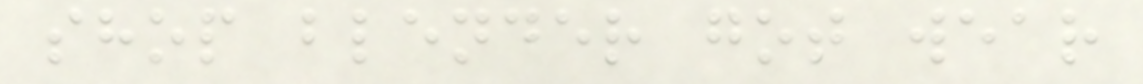shop blender got wear
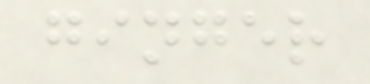ginger
